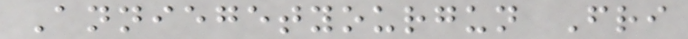Anniegetyourgun Fri
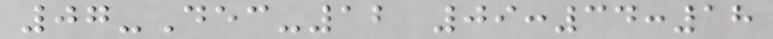07-Dec-12 09:34:18
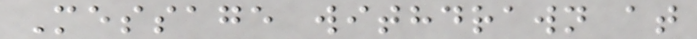Message withdrawn at
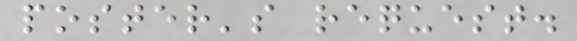poster's request.
